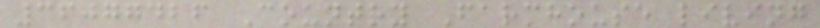36077426 Country Farmhouse living
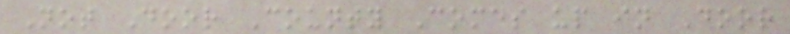Not Door County Comes up in Door
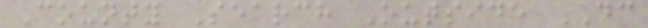County Search Outside DC
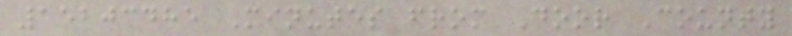15203485 Minutes from Door County
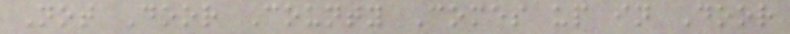Not Door County Comes up in Door
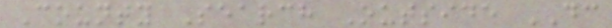County Search Outside DC
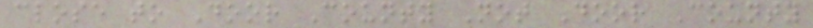close to Door County Not Door County
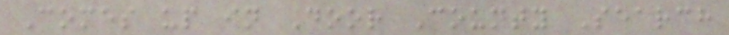Comes up in Door County Search
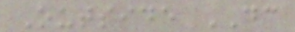Outside DC
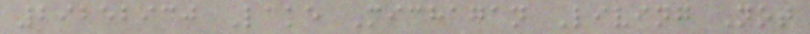29252930 Lake Michagan Living Not
